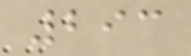293
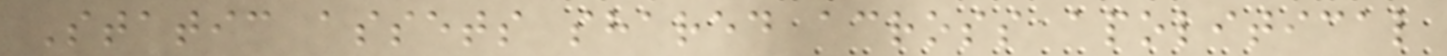Static assets shared across apolitical
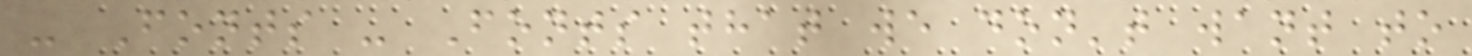- Fonts - Fonts that we don't want to
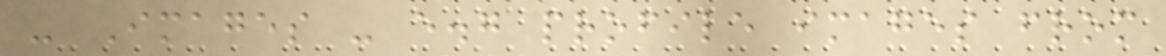- Images - e.g profile images from
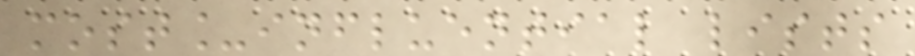most_influential lists
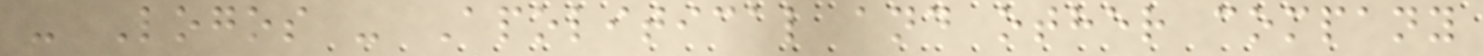- Logos - Apolitical and other company
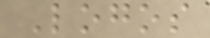Logos
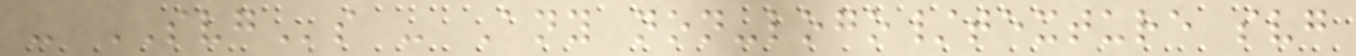- SVGs - Any non-logo/texture svg
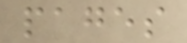pages
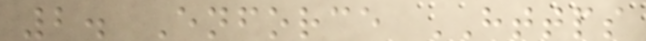2. Enforce HTTPS
